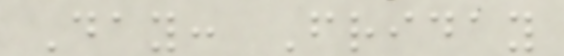Day: Friday
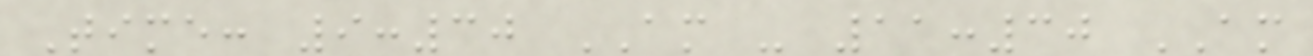Time: 9:30 AM - 11:30 AM
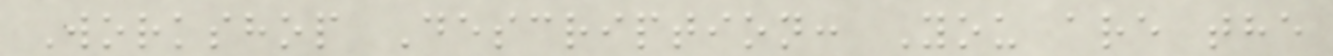Workshop Description: You are the
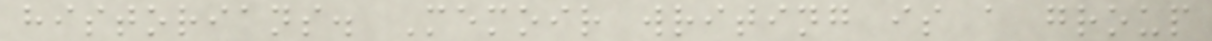historians. Memoir writing is a group
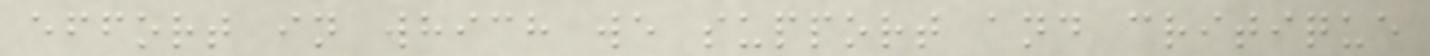effort in which we support and critique
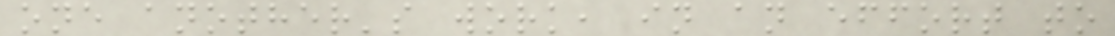one another's work, in an effort to
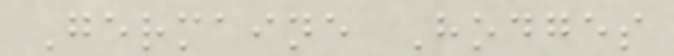Germaine Hodges
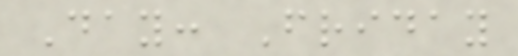Day: Friday
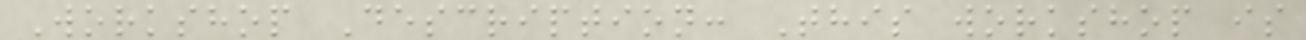Workshop Description: This workshop is
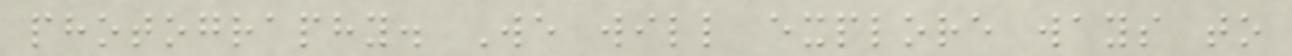photography. We will explore ways to
